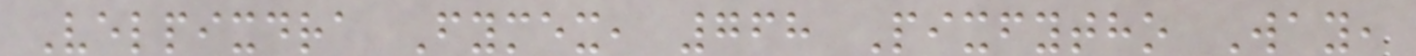Velpixdra Fymex, 768 Pixfytho Way,
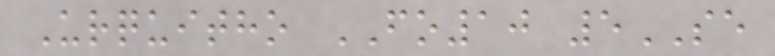Urquitho FO10 5SE
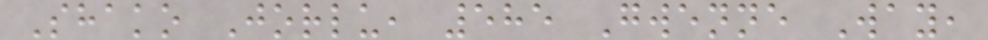Shako Jorlu, 585 Gwenne Way,
